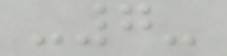-7-
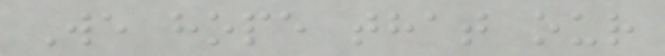We hope that our
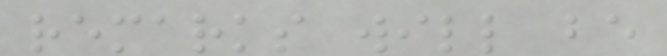remarks will be
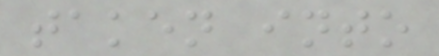taken into
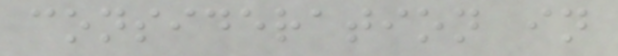consideration in
